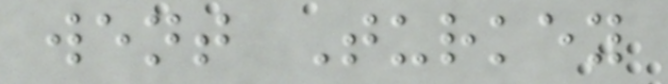went Turkey
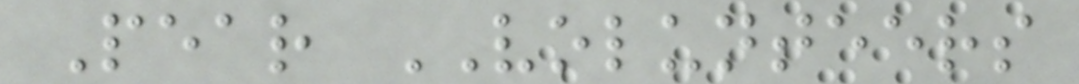Pear VOLUNTEERS
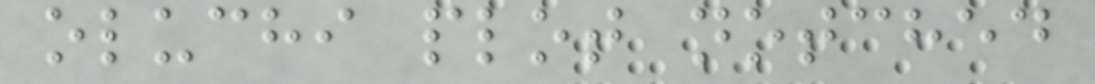oluchi plot notched
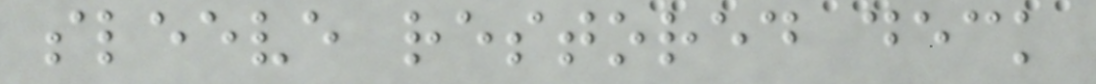sleeve restored deck
